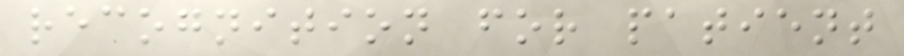recognition for patient
